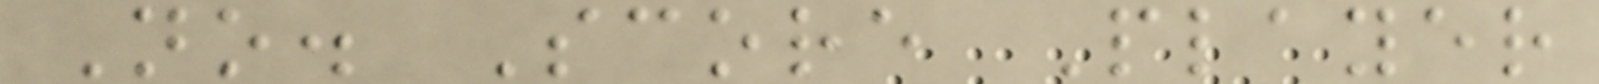No. Score Player
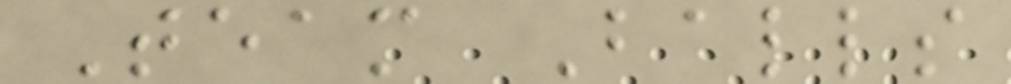Team Balls
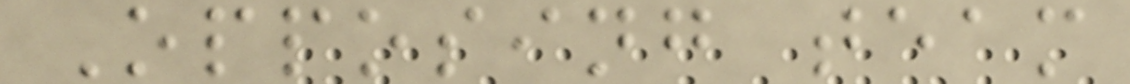Opposing team
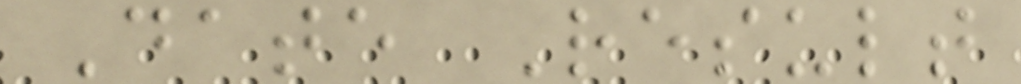Date Result
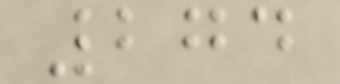274
